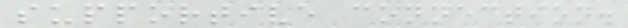supportive connection.
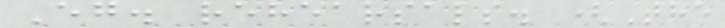Eg. rehearsals. (The
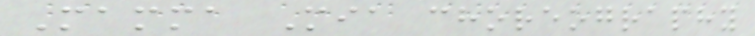Mamma Mia choreography
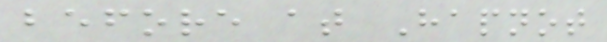before at Hapnot
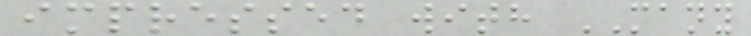impressed with MANY
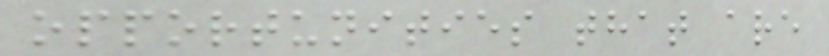opportunities that are
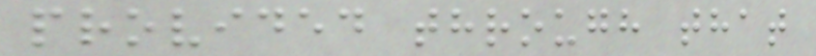provided through that
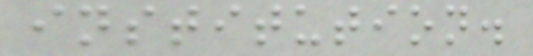institution.
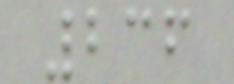236
